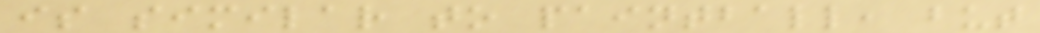is similar to paintball, but
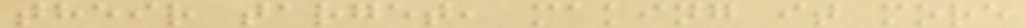their target, making it more
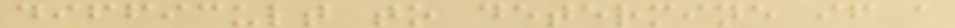difficult to determine if a
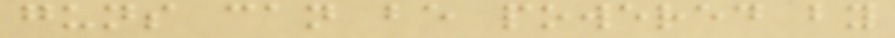guns can be powered by
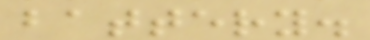battery.
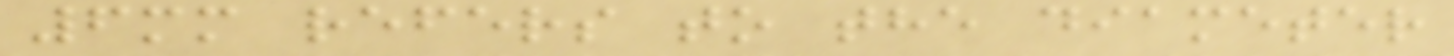6mm refers to the diameter
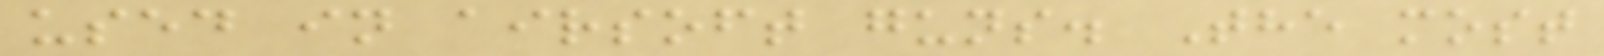used in airsoft guns. The most
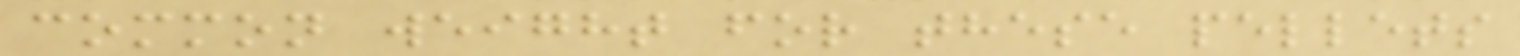common weight for these pellets
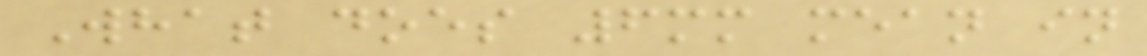What does 6mm mean in
